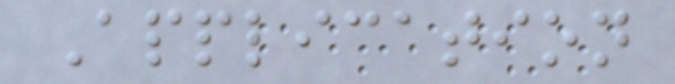Application
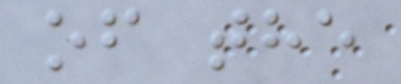of the
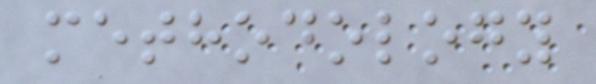methodology
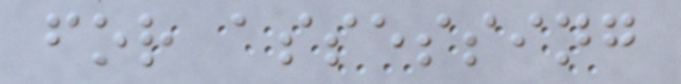for assessing
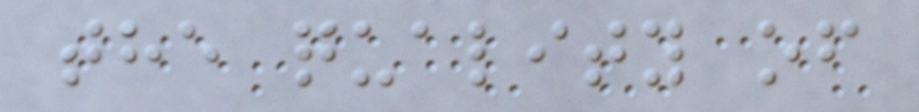the quality of
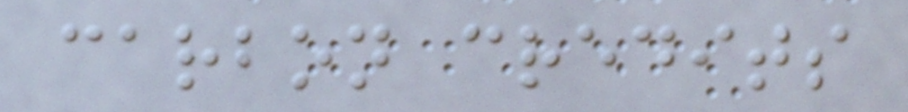carbon credits
